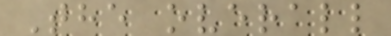The overall
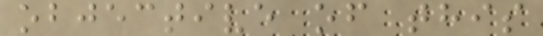objective of this
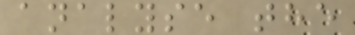analyse the
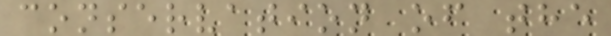conservation of the
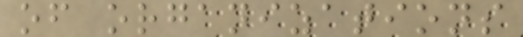of organizations
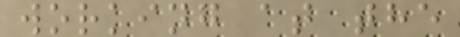working at the
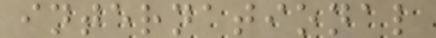international
